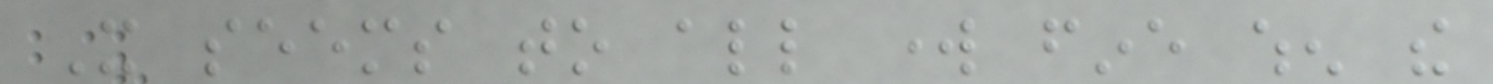It seems to all work fine when the
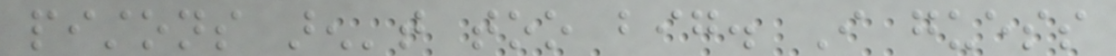pistons aren't too big. I guess
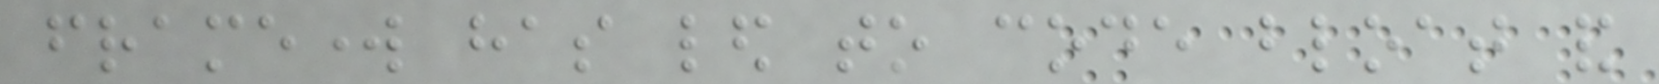framework has led to code bloat and
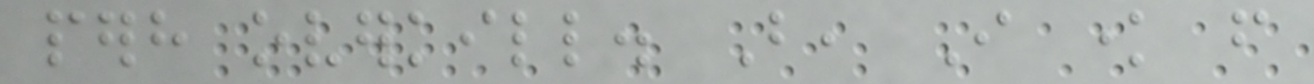perhaps overkill. But, I know from
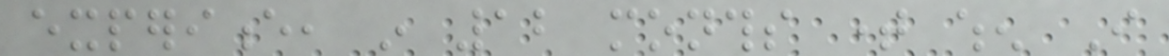experience, in 12 months time when I
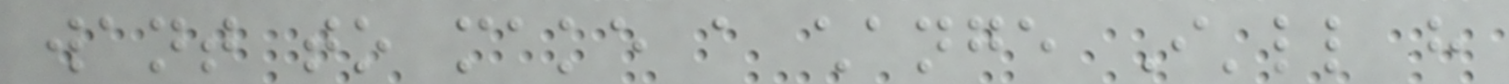want to make a change I'll have
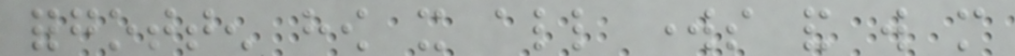forgotten how it all works and will more
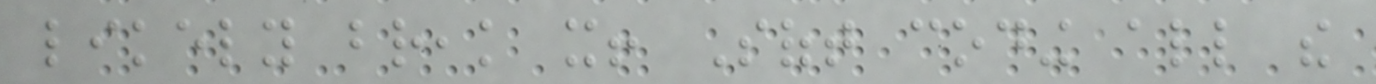likely break it! Soft coding all the
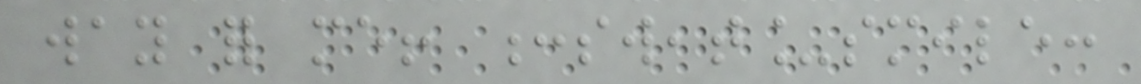way for me! :sweat_smile:
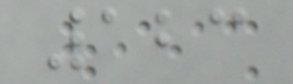123
